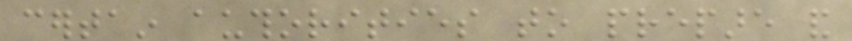certain authorities to prepare and
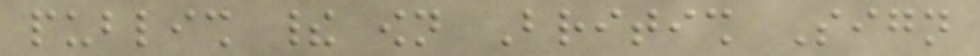publish their own British Sign
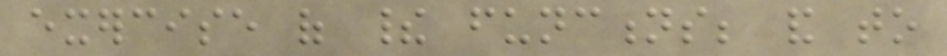exercise of their functions; and to
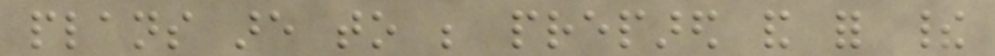plans are to be prepared and for their
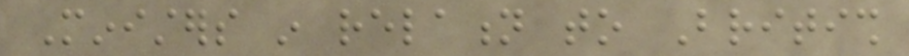Ministers in relation to British
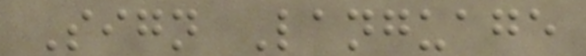Sign Language
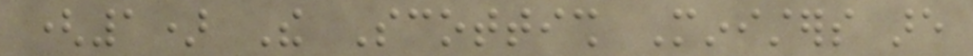(1) The Scottish Ministers are
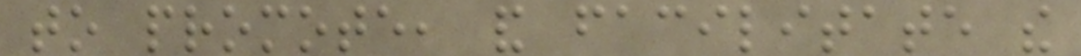to promote, and facilitate the
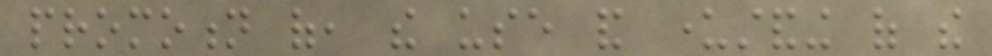promotion of, the use and understanding of the
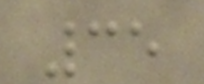35
